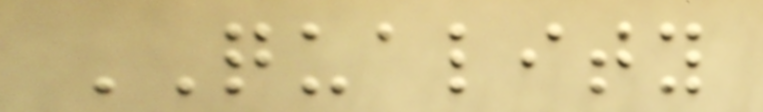QUALITY
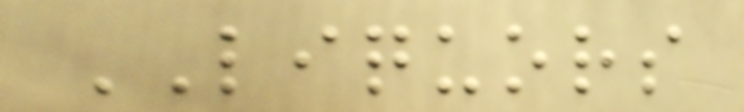LIQUORS
